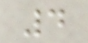4
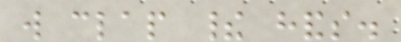will clap their hands.
